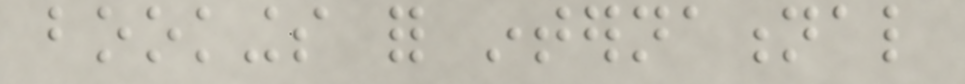bookings for international
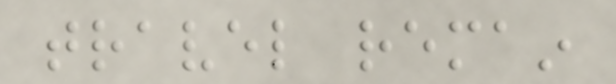travel remain
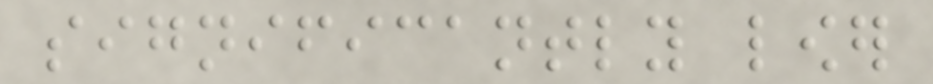significantly lower
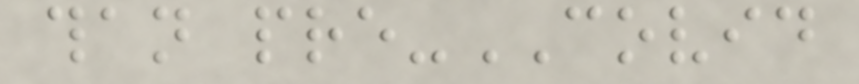than pre-COVID
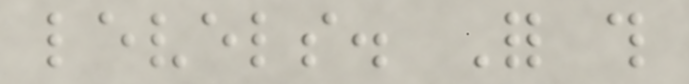levels. For this
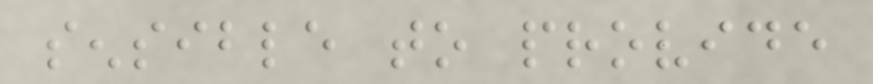sensible to provide
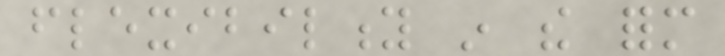flexibility in the form
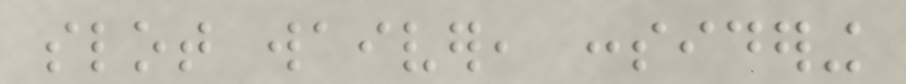slot waiver, considering
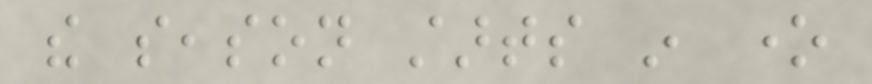the season starts in one
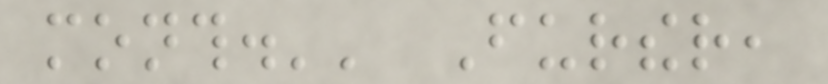month.'' Further,
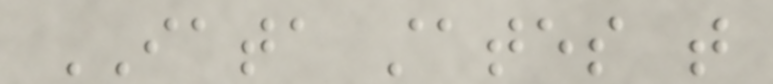IATA states that
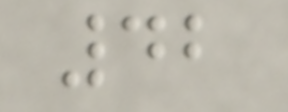42
